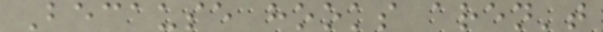Because hooks aren't
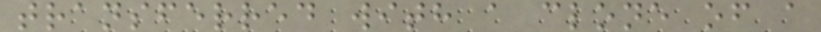transferred with a clone of a
